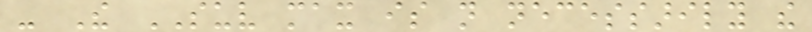- The SUV max is not necessarily the
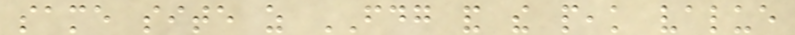same site as FDG and the peak value
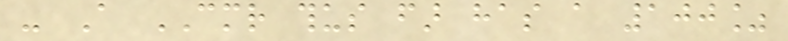- A CMR thus far has a 100%
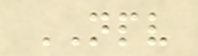NPV
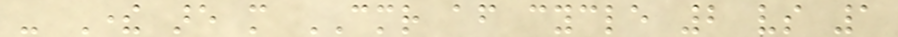- There are more CMR after cycle 2 vs 1
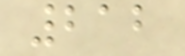212
